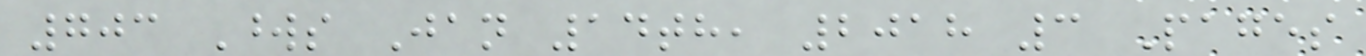703 Words Jan 14th, 2018 3 Pages
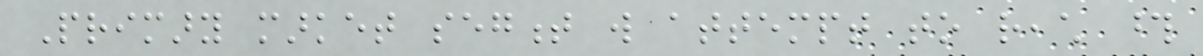Primary market segment will attempt to reach those
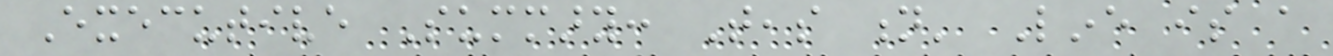Executive Summary: Teas n' Line is a
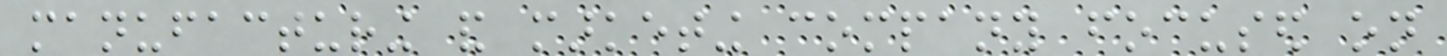manufacturing and marketing company focused on
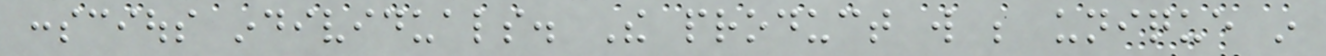conscious individuals. The product will be unique in
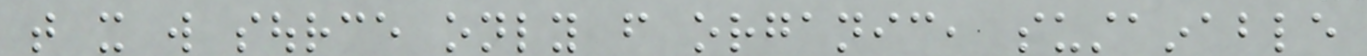that it will source only from organic, sustainable
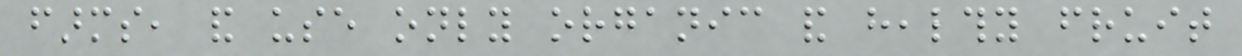farms, and use only organic and healthy fruit
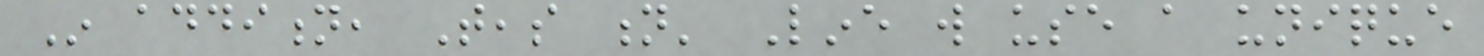In addition, Teas n' Line will use a unique
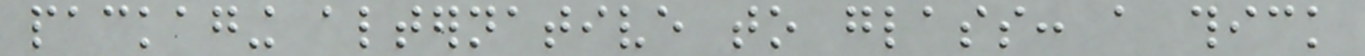packaging alternative to glass: a thick
